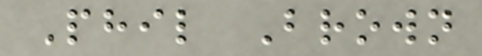Phil Brown
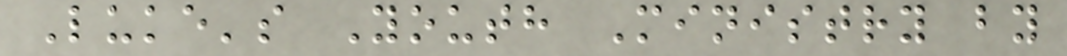Luke's Youth Ministry by
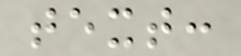text:
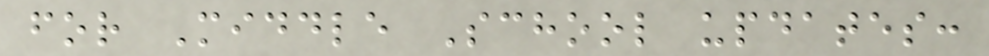for Middle School updates:
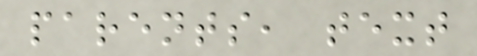parents, text
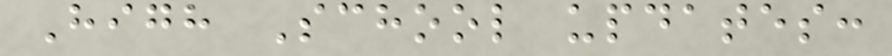High School updates:
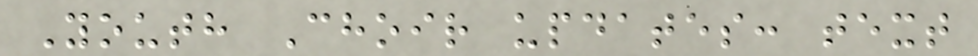Youth Choir updates: text
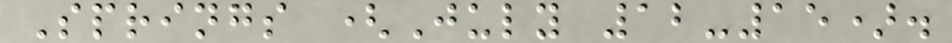Springs (July 12-15).
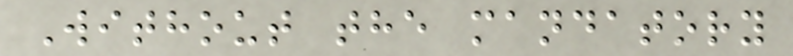Without the mandatory
